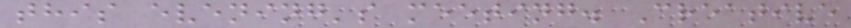this evening's meeting. Creative
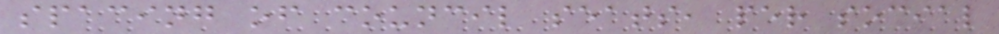spacing of council seats, per social
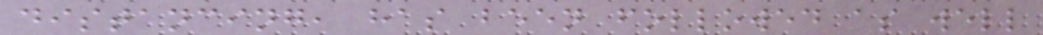distancing, has been followed as well
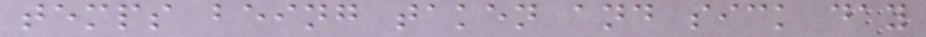temps being taken and sick day
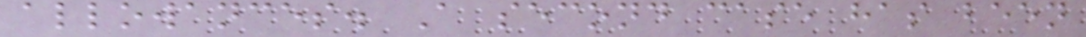allowances. A second case has been
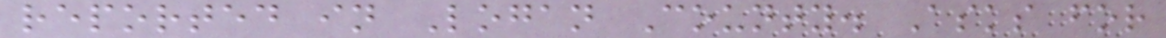reported in Logan County. Asks for
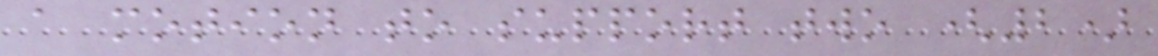a motion to support two (2)
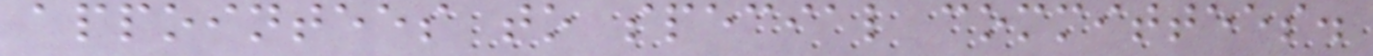appointees to special committees.
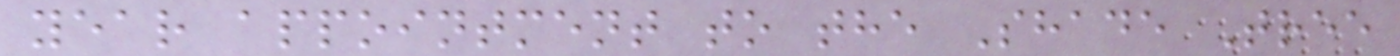year appointment to the Shade Tree
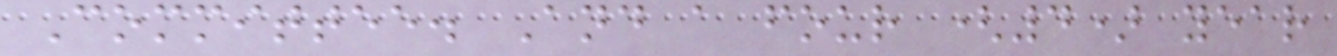Committee. And a four (4) year
